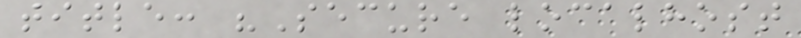title: "Secure localhost
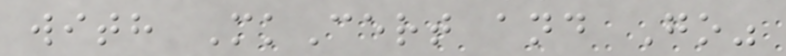with MkCert and Go"
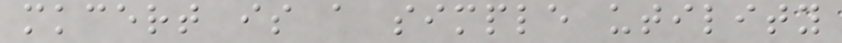mkcert is a simple utility
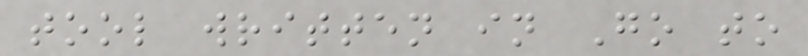tool written in Go to
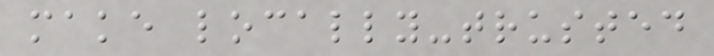make locally-trusted
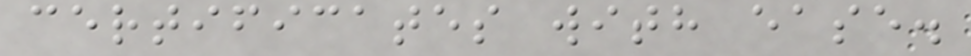certificates with ease.
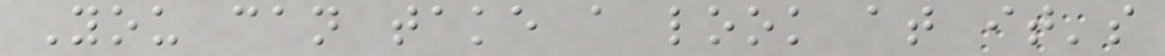You can take a look at it's
